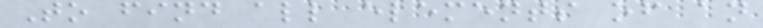To find all elements of an
